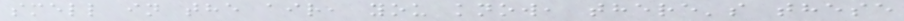smell in the air, you know, there's these
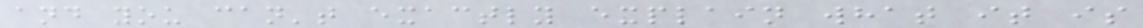and you can't exactly explain what it is
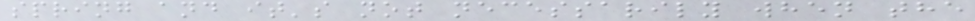spring and it's not necessarily when the
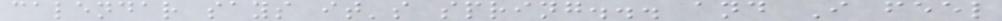calendar says it's spring... and I feel
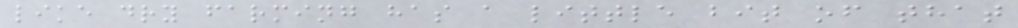like dry farming has a little bit of that
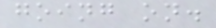going on.
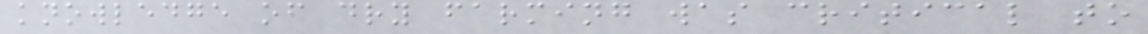knowledge of dry farming was critical to
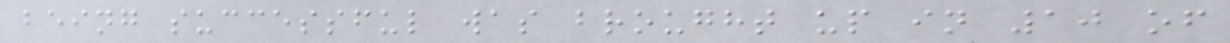being successful was brought up in 10 of
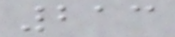213
